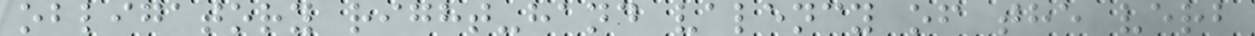obligatory right-hand valency of the verb
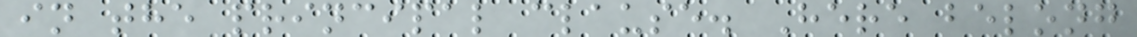in the principal clause. Here belong
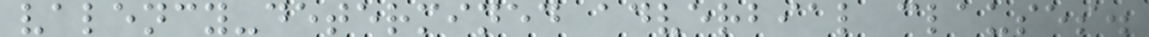valency-determined adverbial clauses.
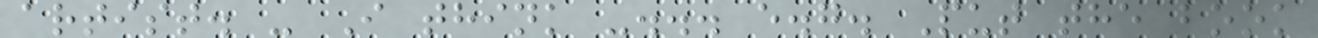artist. - I think -... e.g. Put the book
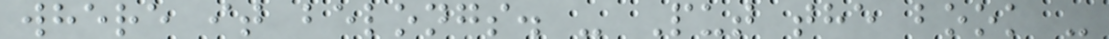where it belongs. - Put the book -
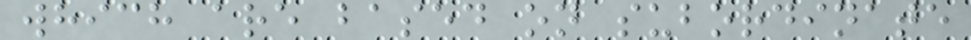which are based on subordinate
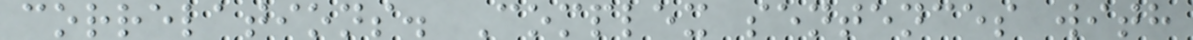correlations. Complex sentences with
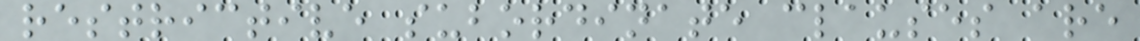restrictive subordinate clauses are
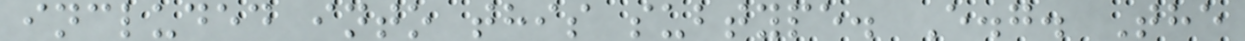included into this subtype. E.g. The
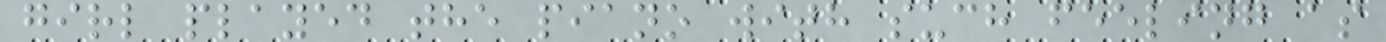girl played the piano with such feeling as
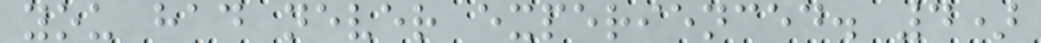you had never experienced. 4)
